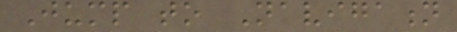Jump to Navigation
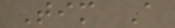Tim A
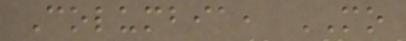Columbia, MO
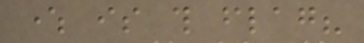where is this flag?
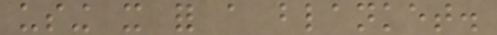using it for a blanket.
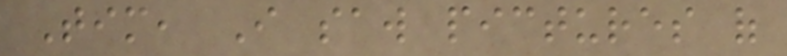Tim, I saw pictures of
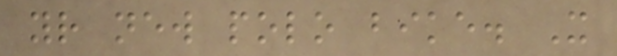your new polo bike. It
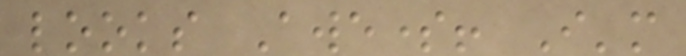looks Awesome! I'm
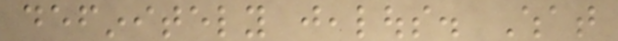definitely jealous. What
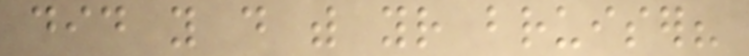did you do with your bruiser?
